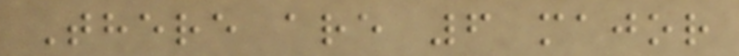There are 6 major
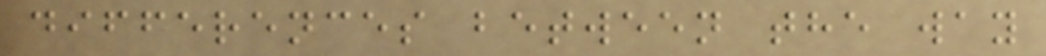differences between the way
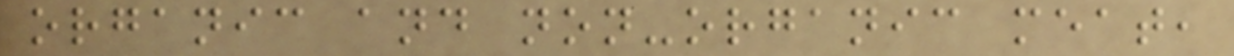organic and non-organic meat,
